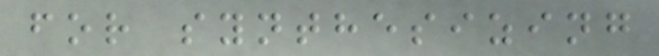for synthesizing
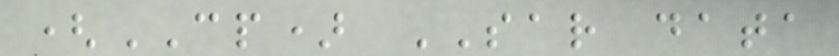(CP) SAR data
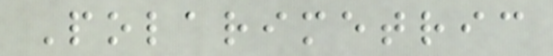Polarimetric
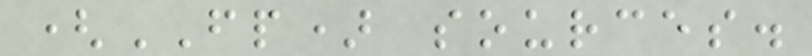(FP) sources.
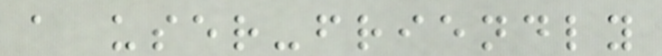a user-friendly
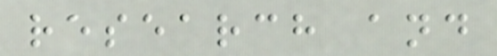research and
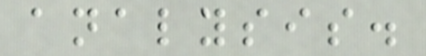analysis.
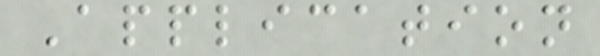Application
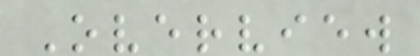Overview
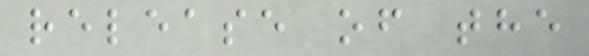release of the
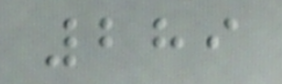289
